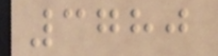3780
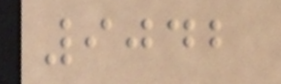9042
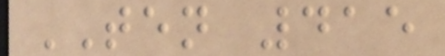TEN 415
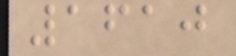1610
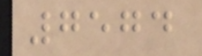7574
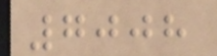7008
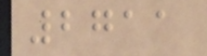2711
